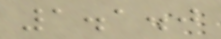1.1.0
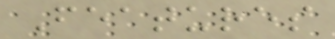Features
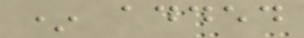* added
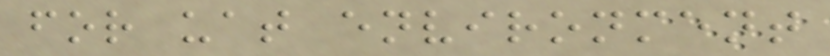for uat environment
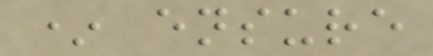* ensure
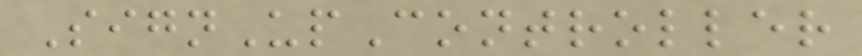SignUpController
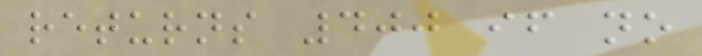returns 400 if no
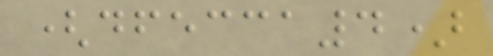(dfecca4)
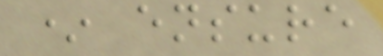* ensure
